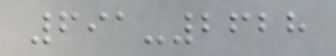691-2628
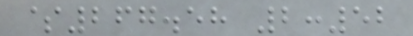$267.58 2:52
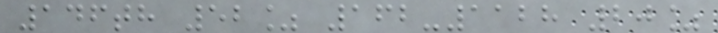146th 52% 162-1128 20%
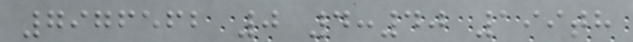7976562 0 4:40 199th
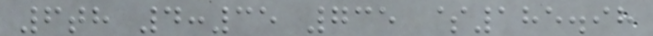6th 4:35 735 $185.98
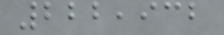222,932
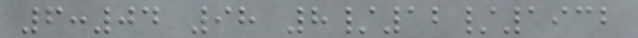6:04 98 8/12/1932
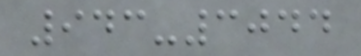943-3044
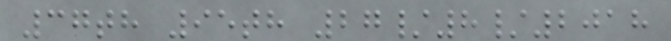37th 95th 27/8/2018
